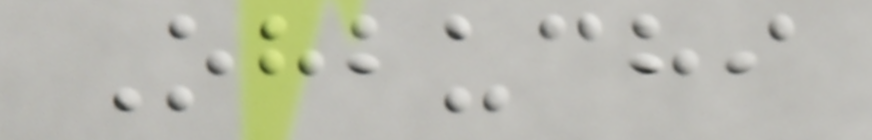Ohbuchi
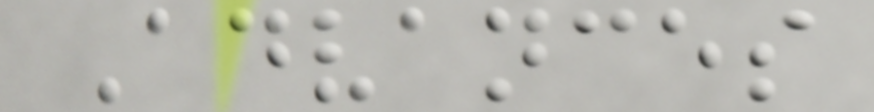Advances
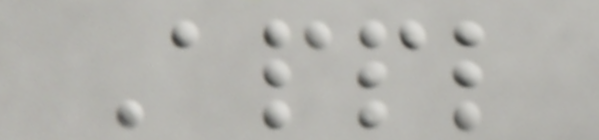Appl
